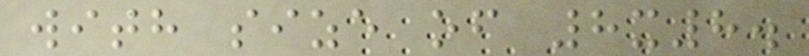with size of 8x8.
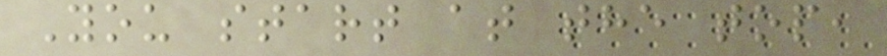You start at the top,
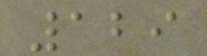129
